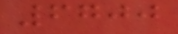6700
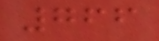766
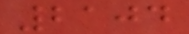2104
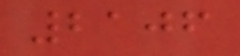2106
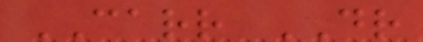CARR DR
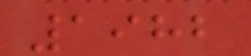1982
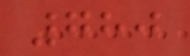780
